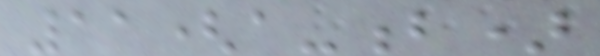11(a-b)
